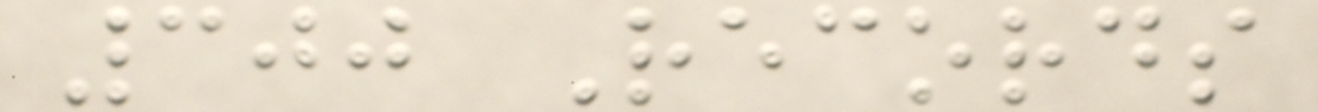300 Records
